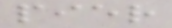pier
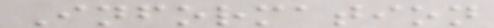Information
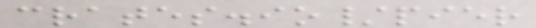crates.io/pier
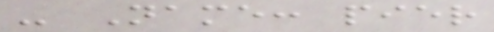- Name: pier
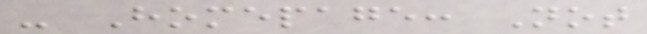- Homepage: Not
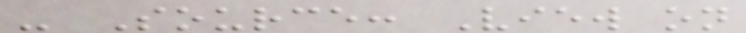- Source: View on
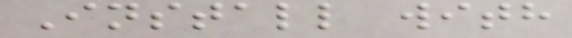Install with
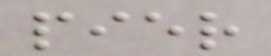pier
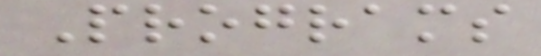Programs
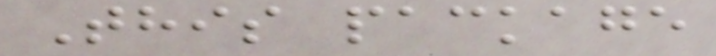This package
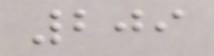209
